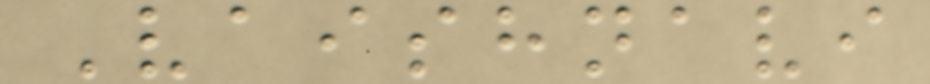Vaishnavi
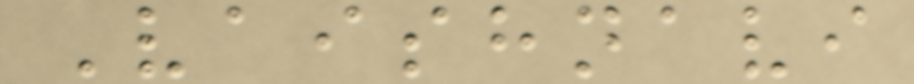Vaishnavi
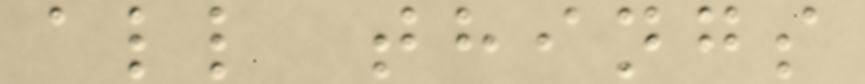all things
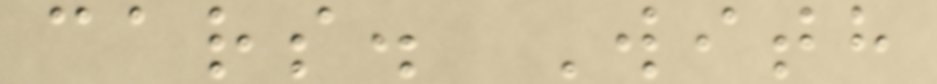cars. With
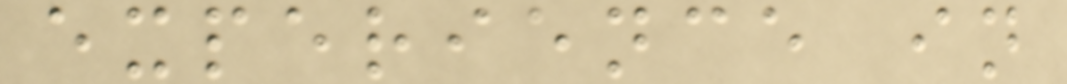experience in
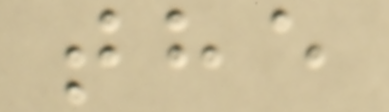the
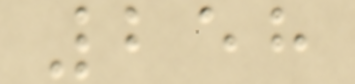258
